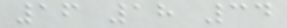16 18 34
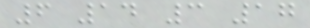6 14 3 17
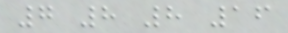7 8 8 16
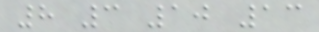8 3 10 13
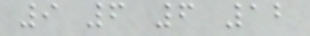9 6 6 12
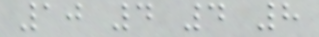10 4 4 8
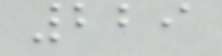229
